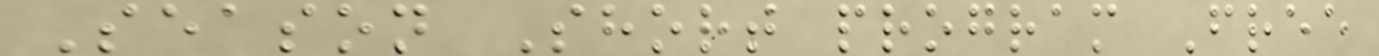Season Short program Free
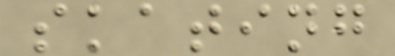skating
